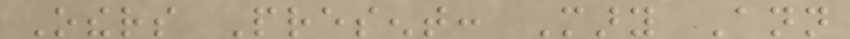Others Present: Mary Ann
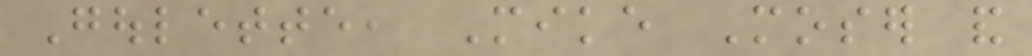Goulette, Mike Moser and
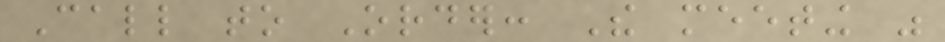Call to Order: The meeting was
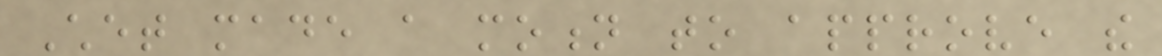Chet made a motion to approve the
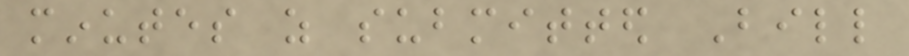minutes as submitted Bill
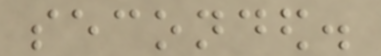seconded.
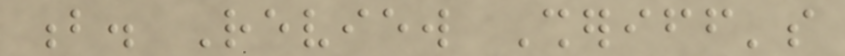b. Review Sheriff's
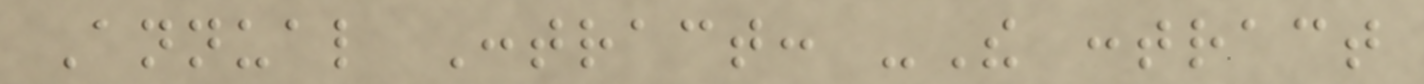Annual Contract: -The contract
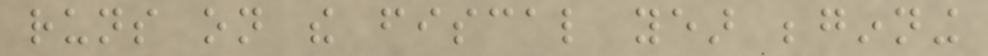runs on the fiscal year beginning
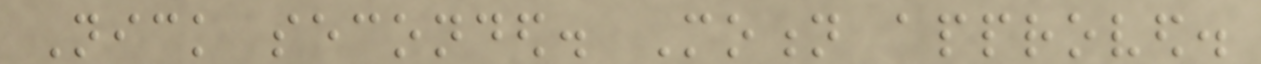Nick seconded. Motion approved.
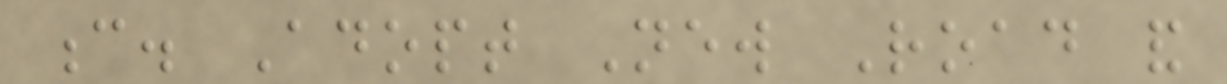c. Adopt New Road and
